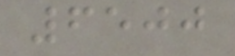6500
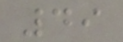49
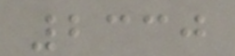2330
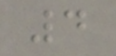4
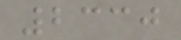2330
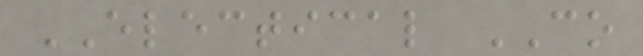ELECTICAL CO
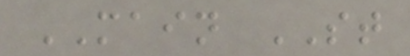MAIN ST
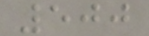500
